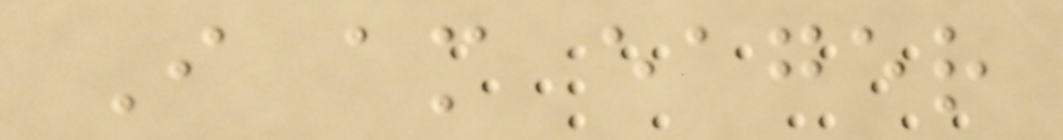I am eager
